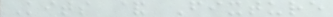Kits & Fixture
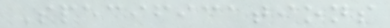Specifications
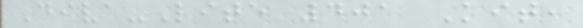Diva-Lite 401 Kit,
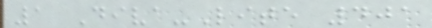1 Diva-Lite 401
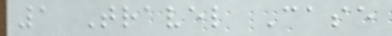1 Travel Case
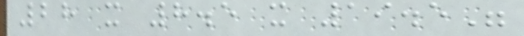28 x 8.5 x 19.5"
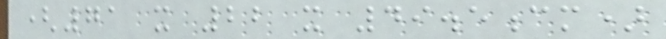(71 x 22 x 49.5cm)
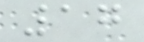17
